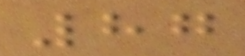87
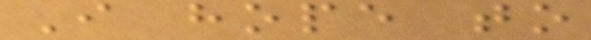I hope to
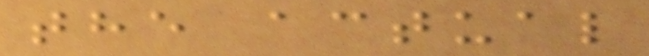the actual
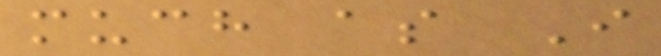much as I
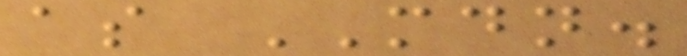as MDN.
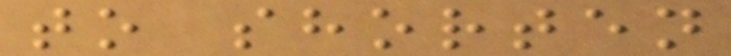to shorten
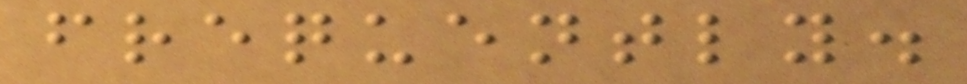frequently.
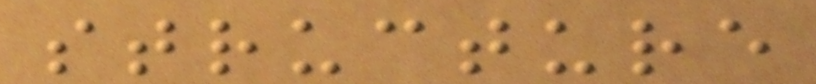structure
